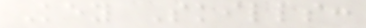Key Skills:
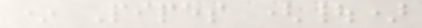* Pipes (|)
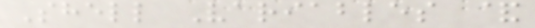Shell Variables &
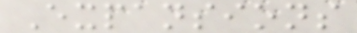Expansions
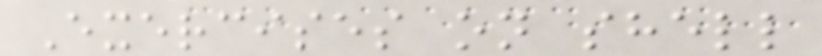Exercises on shell
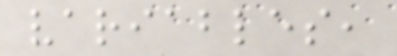variables,
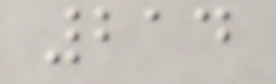214
